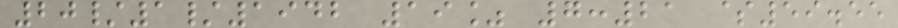20/1/1942 19% 7:21 $59.55
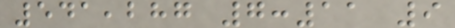541,287 7:11 9
